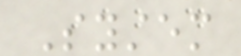System
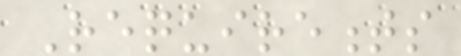Requirements
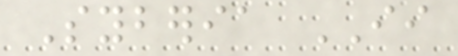Syberia II
